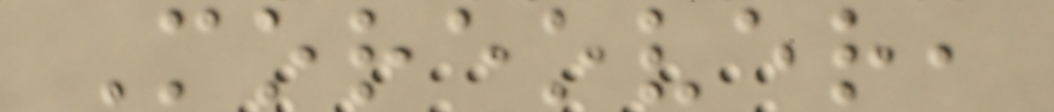Moreover,
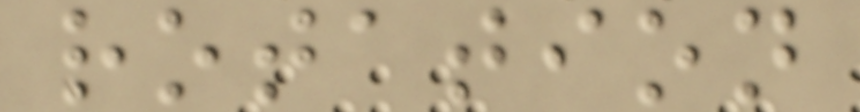rotation
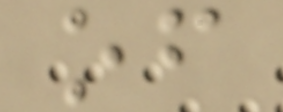of
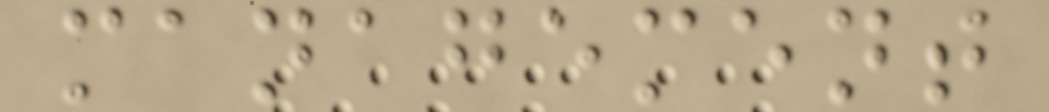management
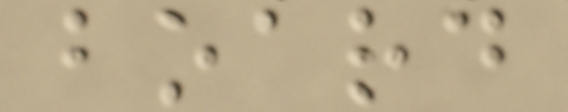board
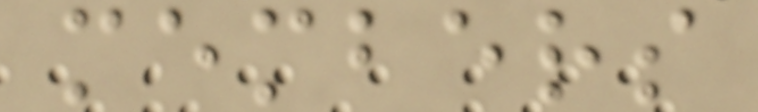members
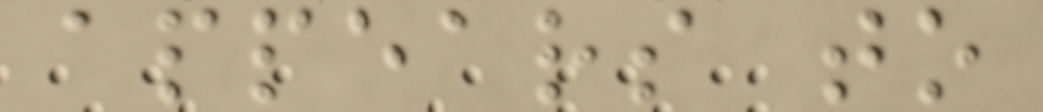appears to
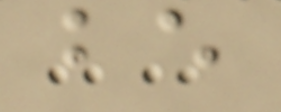be
